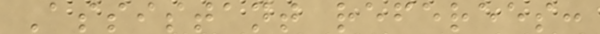Assistant referees:
